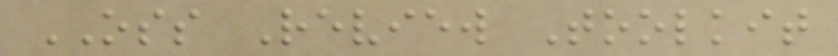OSS Review Toolkit
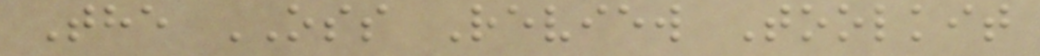The OSS Review Toolkit
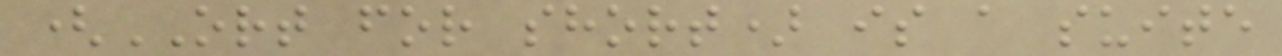(ORT for short) is a suite
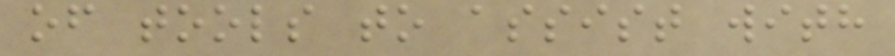of tools to assist with
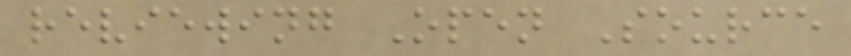reviewing Open Source
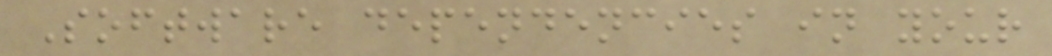Software dependencies in your
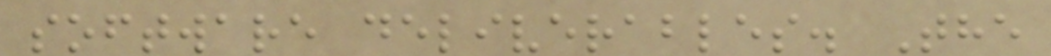software deliverables. The
